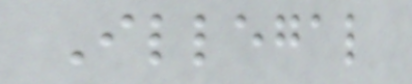Illegal
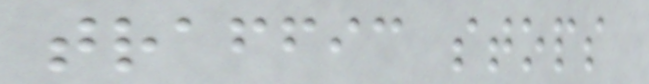traffic stops
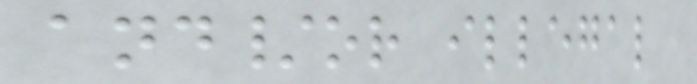and/or illegal
